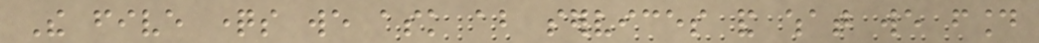The five questions we ask about services and what we found
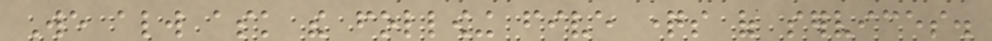We always ask the following five questions of services.
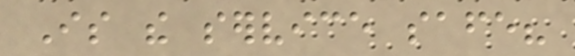Is the service safe?
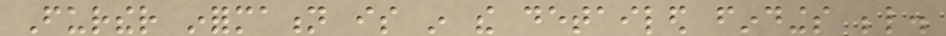Further information is in the detailed findings below.
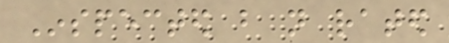Inspected but not rated
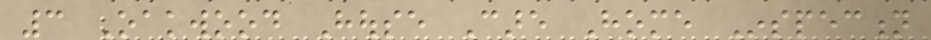3 Oakwood House Care Home Inspection
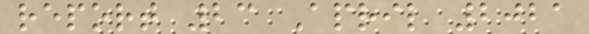report 23 April 2021
